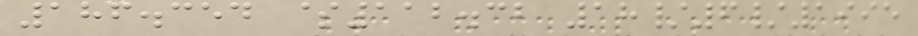186.354 $112.32 18/6/1995
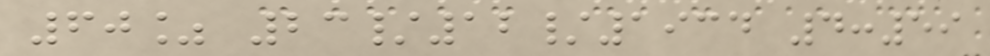60% 23/12/1934 4:59
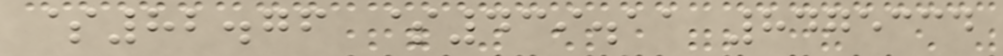$82.76 $439.11 8475334
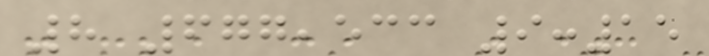8 677,533 9:15
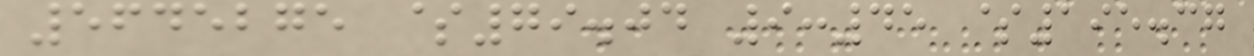5645275 $79.04 9:45 $195.37
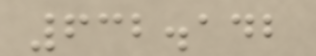632.142
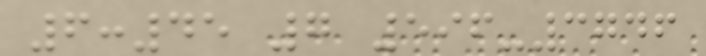6:45 7 596-3746
